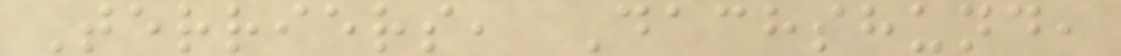Terriers, Dachshund,
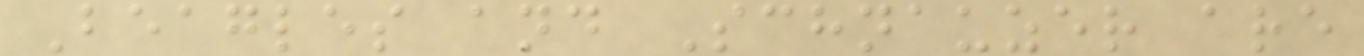Beagles and Schnauzer are
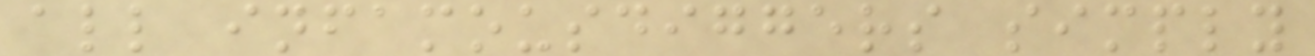all infamousdiggers simply
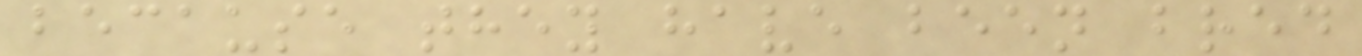because they have been bred
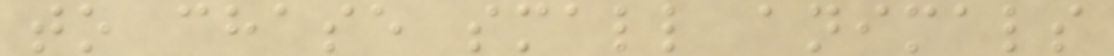to chase small animals
